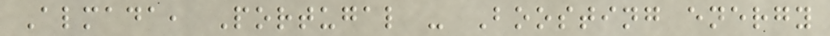Almada, Portugal - Boosting energy
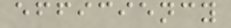efficiency
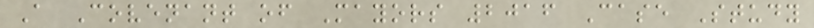A Covenant of Mayors 2016 Case Study
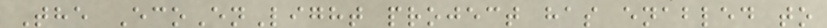The EcoEnLight project has enabled to
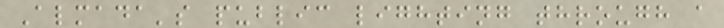Almada's public lighting through a
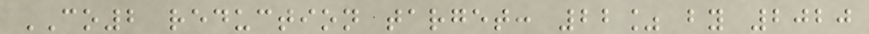CO2 reduction target: 22% by 2020
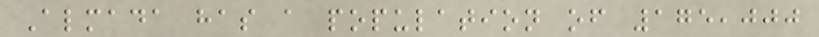Almada has a population of 175,000
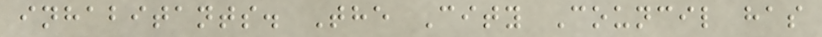inhabitants. The City Council has
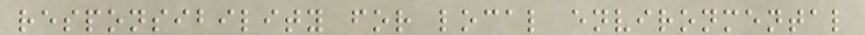responsibility for local environmental
